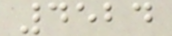4524
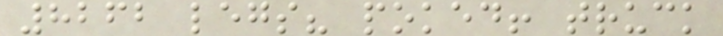8262 legs? poked! truck
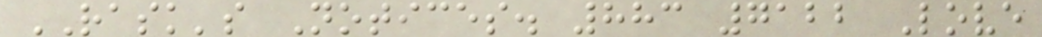RASK's Notices. 883 7122 Love
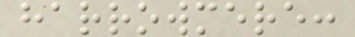harrowmere:
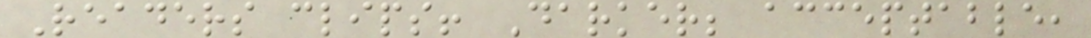Readers clips! Darker; acceptable,
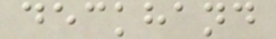deckhand
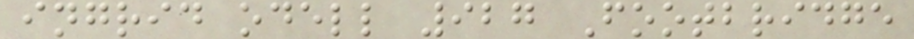ingrid odell 927 Footbridge
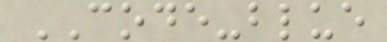CODE-blue
